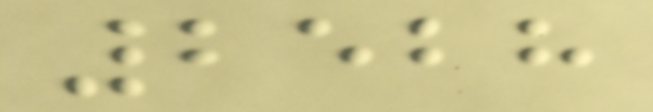2528
